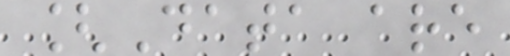[Data are
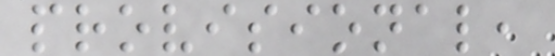provisional,
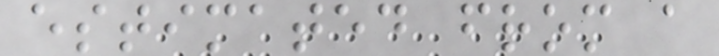estimated from a
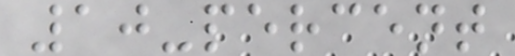10-percent
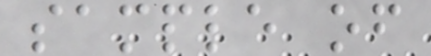sample of
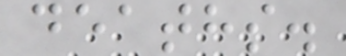deaths.
